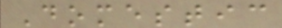Domestic
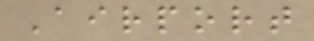Airport
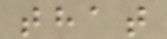that
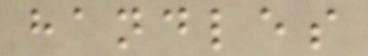handles
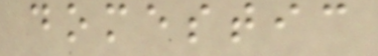domestic
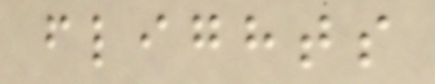flights
